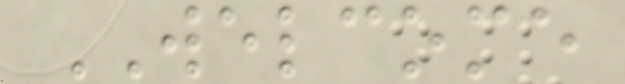WELCOME
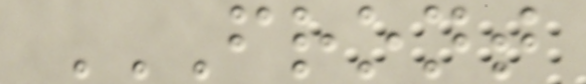FRONT
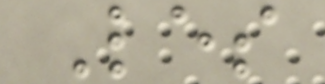Les
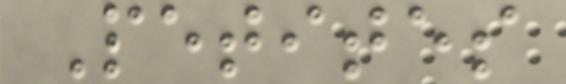Petites
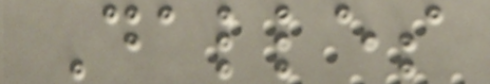Dalles
